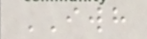IWH
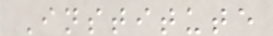Institute
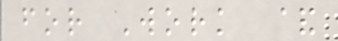for Work &
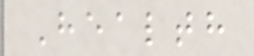Health
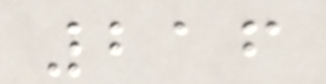216
